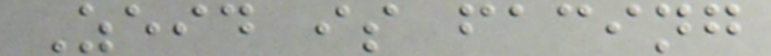Zeid is facing
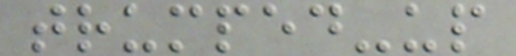trumped-up
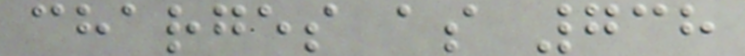charges as 738
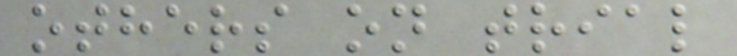others on trial
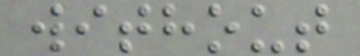without
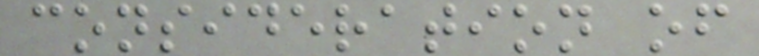consideration of
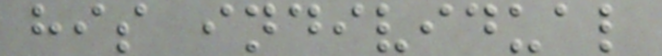his individual
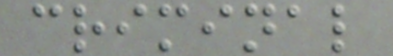criminal
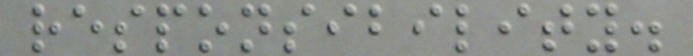responsibility.
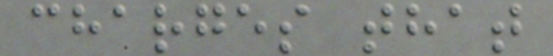charges that
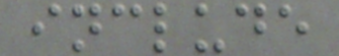include
